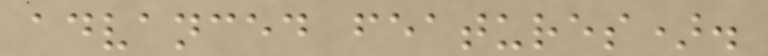advanced features).
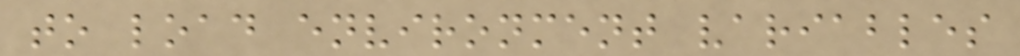to load environment variables
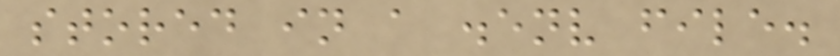stored in a .env file.
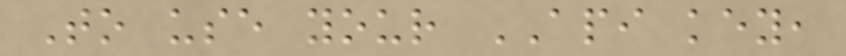To use your API key,
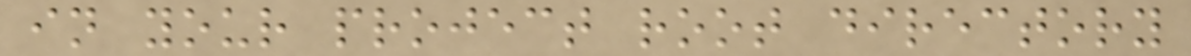in your project root directory
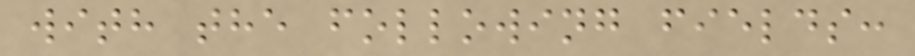with the following fields:
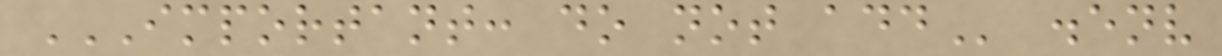IMPORTANT: DO NOT ADD .env
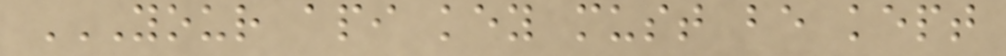YOUR API KEY MUST BE KEPT
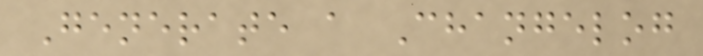Generate a Changelog
